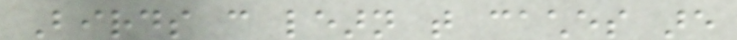Birds can learn that caches are
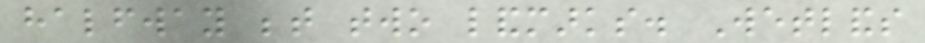halfway between two landmarks. Wetlands
